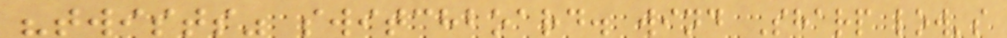"twists" switchboard. wind Sharp low's
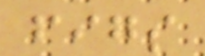figs
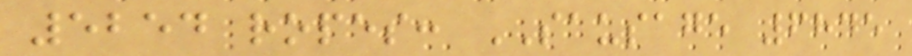5254 ropes: SAUSAGE 6845
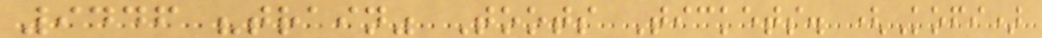9446 "train" Toots Tickets. (Kofi)
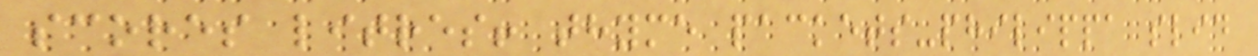scores litres! thyme packets-philippa slid
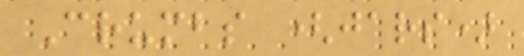Crumbs (jars)
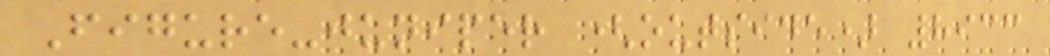Figure-juniper (outside) 8933
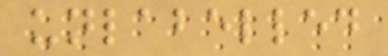unlabelled
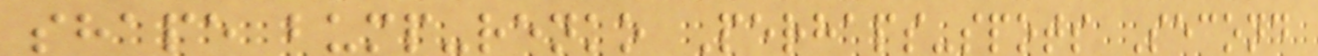shape bump-renko Perhaps-spots Second
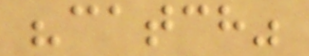"catch"
